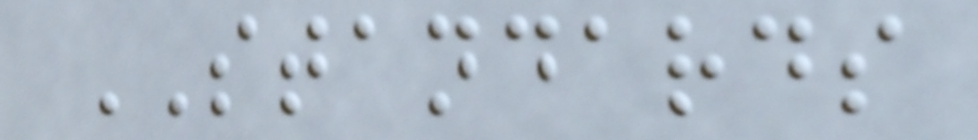STANDARDS
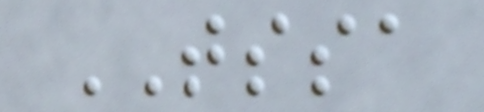TSSA
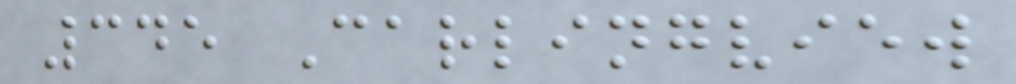345 Carlingview
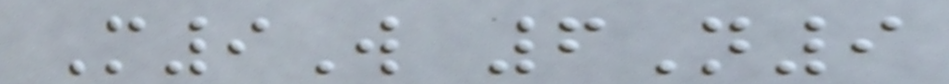M9W 6N9
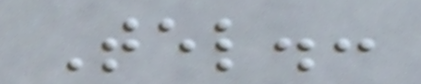Tel.:
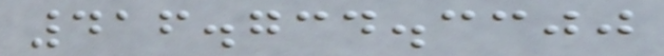416.734.3300
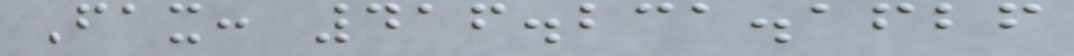Fax: 416.231.1626
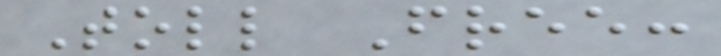Toll Free:
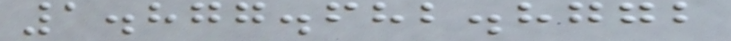1.877.682.8772
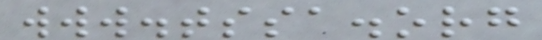www.tssa.org
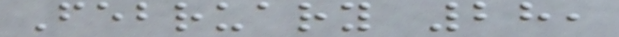February 28,
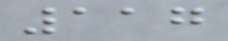117
